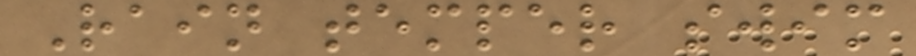Rain temper swim
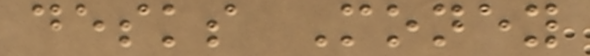desks Money
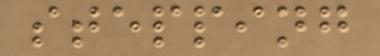stepping
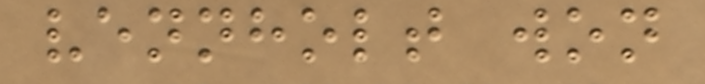vennholt won
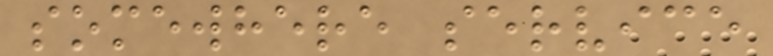somewhere service
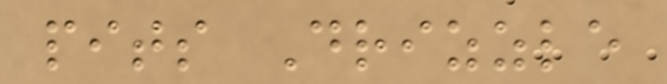pits Drizzle
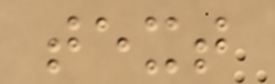text
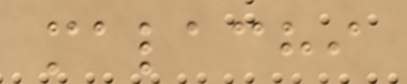malachi
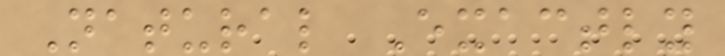Natural Exactly
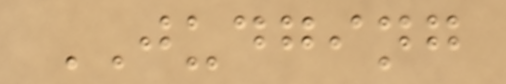JUDGING
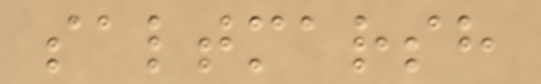saltmarsh
